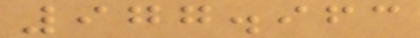977.963
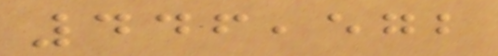446,572
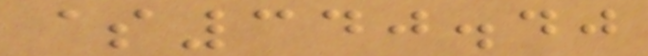$340.40
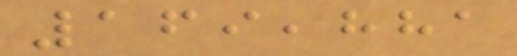169,881
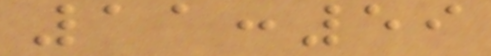11:59
